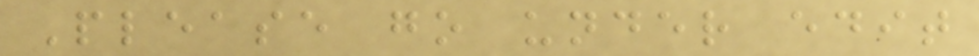Please go under edit
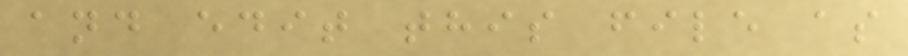and edit this file as
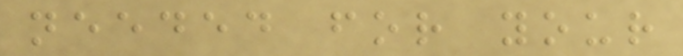needed for your
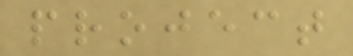project
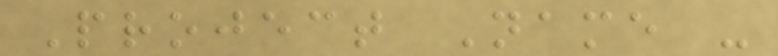Project Name -
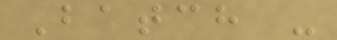Batch -
